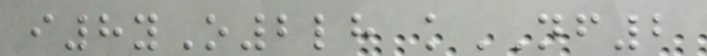i8yO2lh kNF2
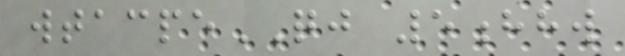wtacpeQJ 5hhw
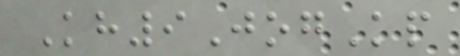Kh9JogKp
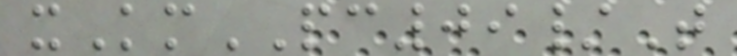xKmPC09/T
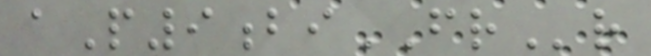aP9biFRr
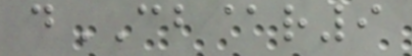dCB@r9
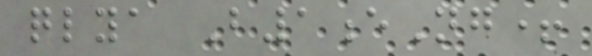qlya B1eNg+
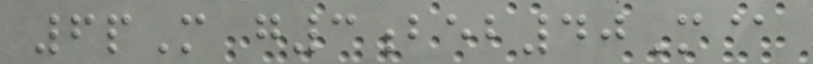6pM g3beb40M@
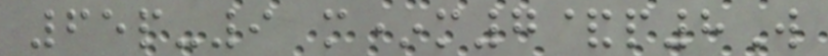65p-9 m*m7&p8W
